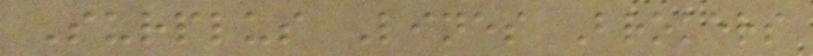Surplus Lines Brokers
